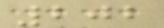202
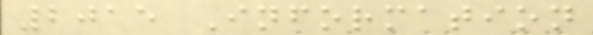2015 Information
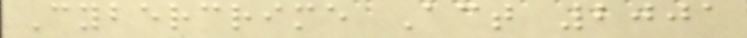Cybercrime Act 2001
